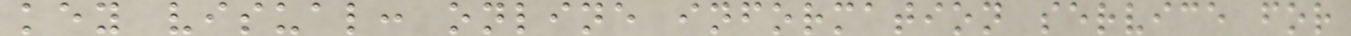key visual: online information service for
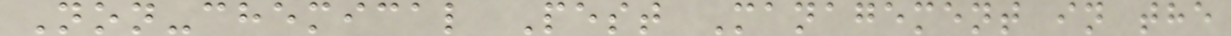Non-chemical Pest Management in the
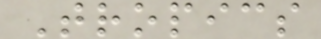Tropics
